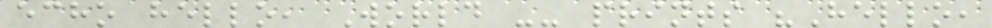echo hello, World -- prints "Hello,
